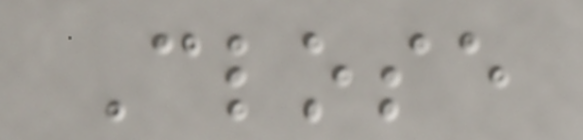Close
